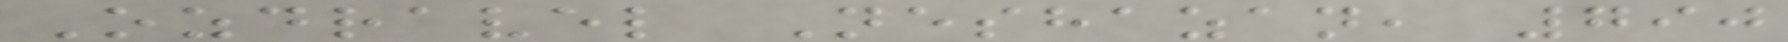Ozdravel Neshazan, 790
